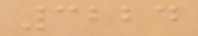3224
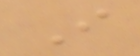I
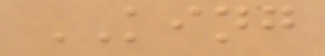KING
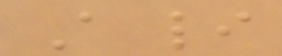A li
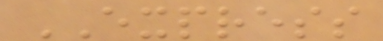EXPRESS
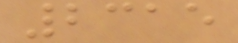2315
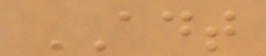ADT
